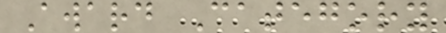Award Category
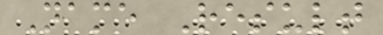Name Result
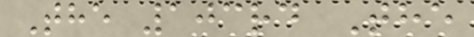The 103rd The
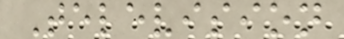Television
